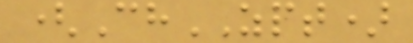(ChZPT)
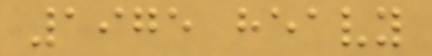1975 heavy
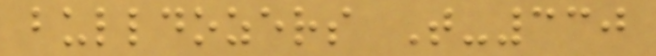bulldozers T-330
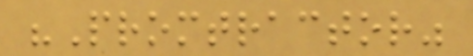"Promtractor"
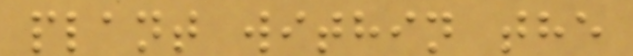plant within the
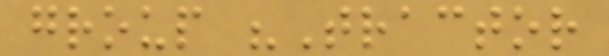group "Tractor
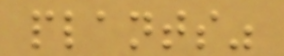plants"
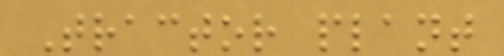Tractor plant
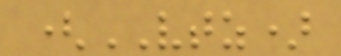(VTZ)
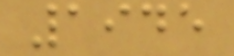1945
